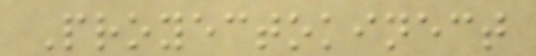Proyectokinect
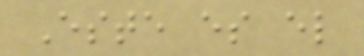Este es el
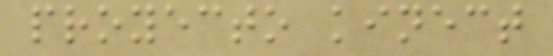proyecto kinect
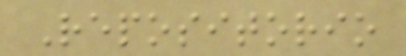Repositorio
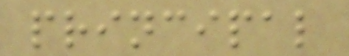principal
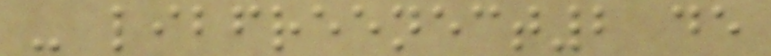- libfreenect2 de
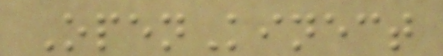OpenKinect
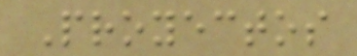Proyectos
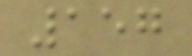157
